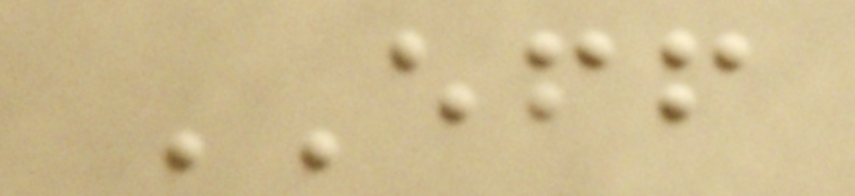EFF
